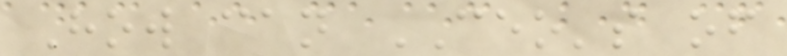How can CEO's of
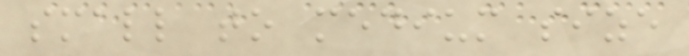small to medium size
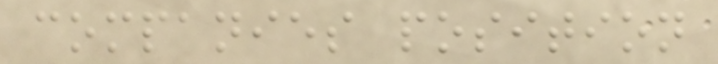companies position
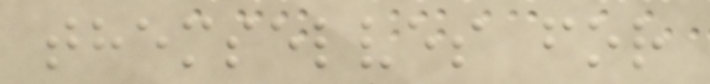themselves for
